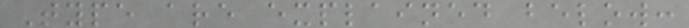Type are explained below:
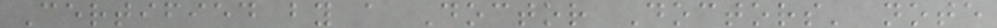Certified by a Doctor Doctors' note
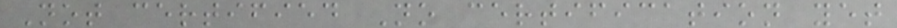Not certified No certification yet
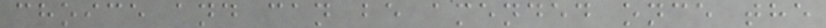choice and can be amended once the
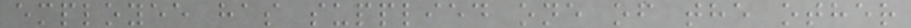employee has supplied one of the other
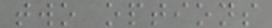two options
